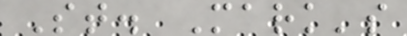St. Mark's
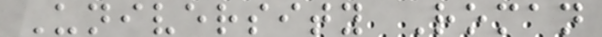University Roman
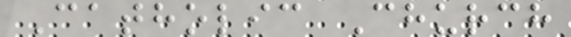Catholic Church
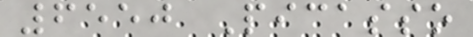6550 Picasso
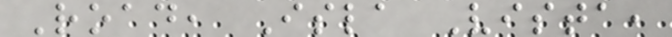Road, Isla Vista,
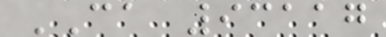CA 93117
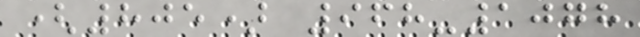(805) 968-1078
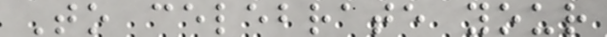To celebrate your
